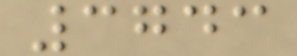3743
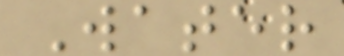Water
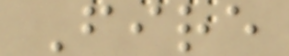Fire
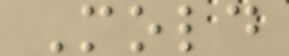Mold
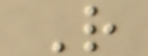R
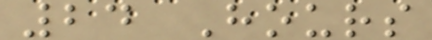24 Hours
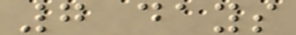7 days
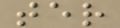ter
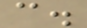c.
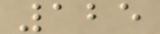125
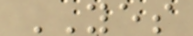YES
